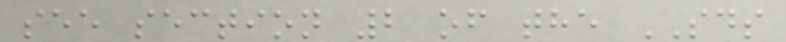see section 2 of the SDS
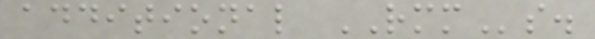additional RMMs.
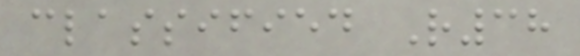classified R38
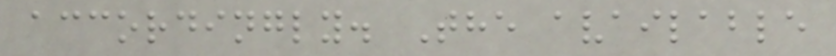accordingly. The available
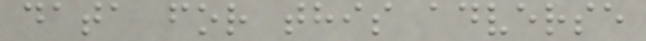data for this adverse
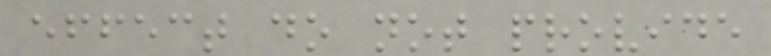effect do not provide
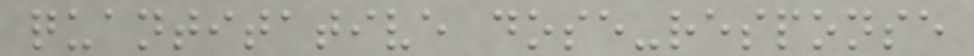quantitative dose-response
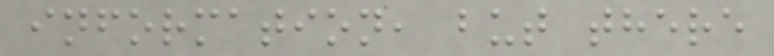information, but there
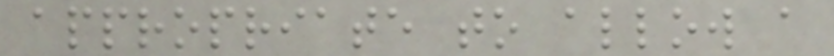appropriate to allow a
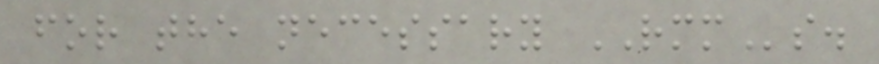for the necessary RMMs.
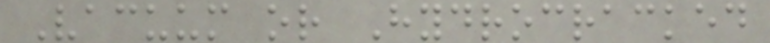Vacuum or Hydrocracked
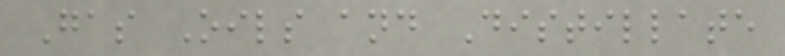Gas Oils and Distillate
